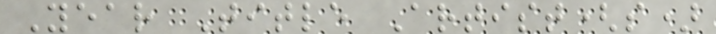Year Title Artist(s)
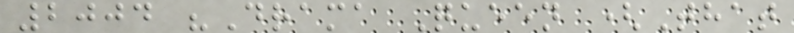2004 "Drama Queen (That
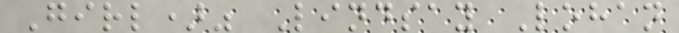Girl)" Lindsay Lohan
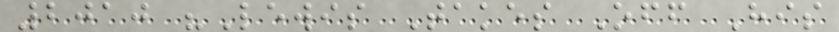2010 "Lewis Takes Off His
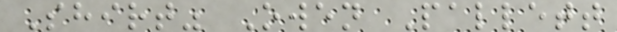Shirt" Owen Pallett
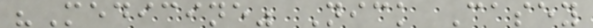"Medicine" Nick Casey
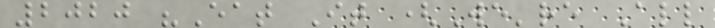2020 "Eat It (We're All
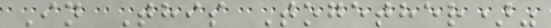In This Together)"
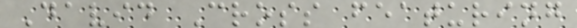David Cross featuring
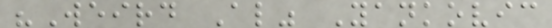"Weird Al" Yankovic
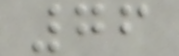76
